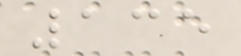135
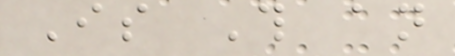Is This an
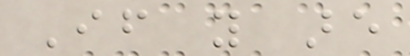If you are
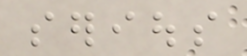serious
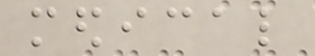medical
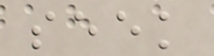seek
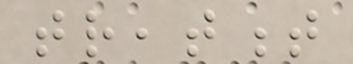treatment
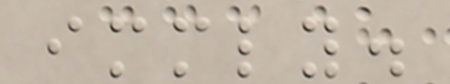immediately.
